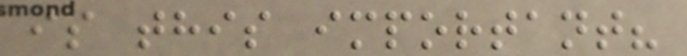is this important?
